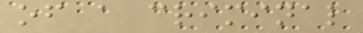of a criminal
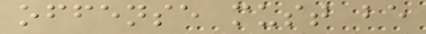offense must be
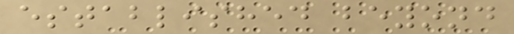established beyond
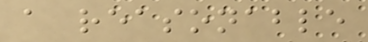a reasonable
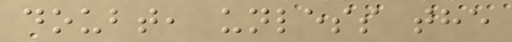doubt, unless the
